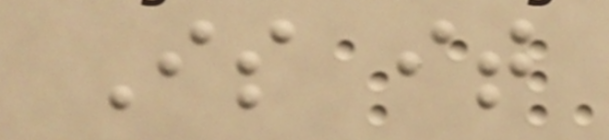Is it
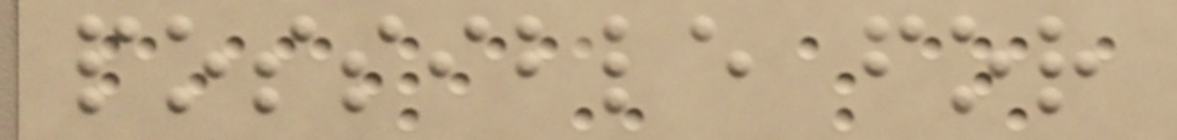possible for
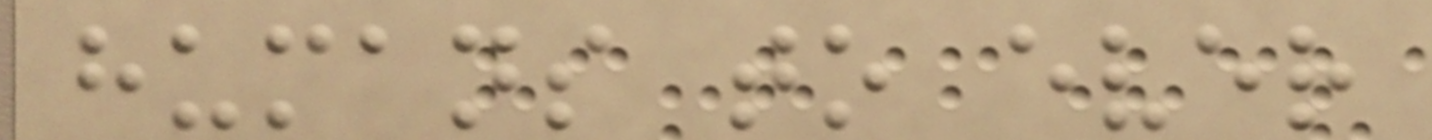humans to ever
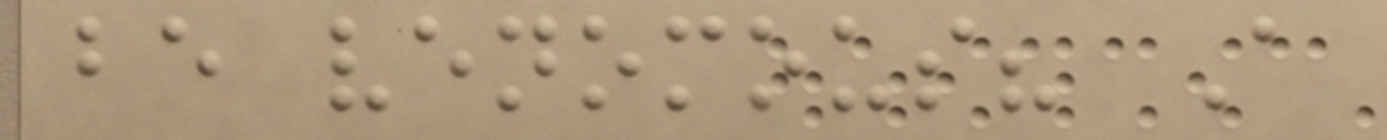be venomous? A
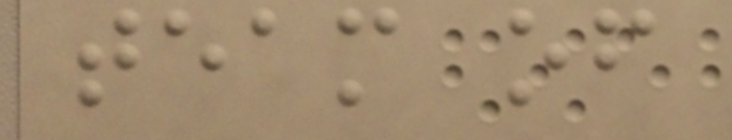team of
